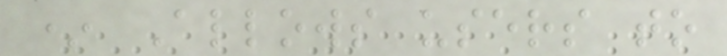* Allows users to
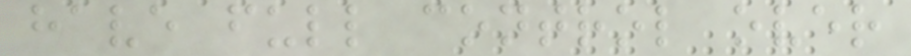have full control over
